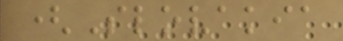(Slovakia
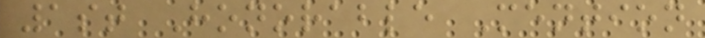1st Honorable Mention
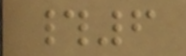#6
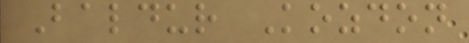Baldur Kozdon
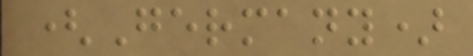(Germany)
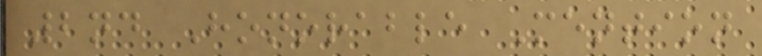2nd Honorable Mention
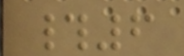#6
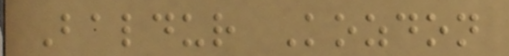Baldur Kozdon
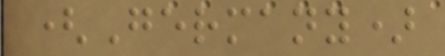(Germany)
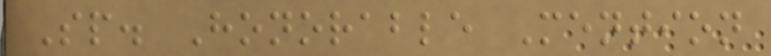Sp. Honorable Mention
